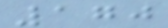170
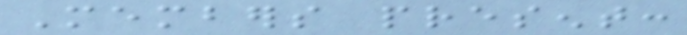Members present:
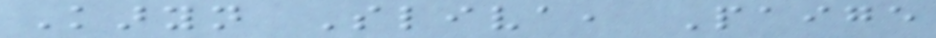Karyn Sliva, Paige
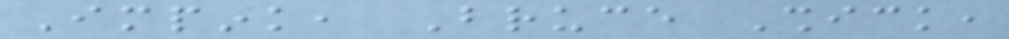Impink, Bruce Shick,
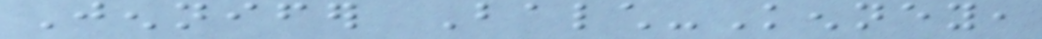Jennifer Balch-Kenney,
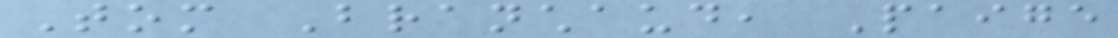Tom Branchaud, Paige
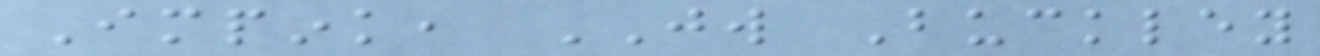Impink, JW Buckley
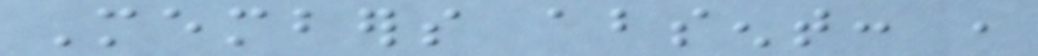Members absent: ,
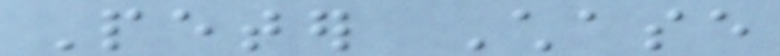Peter Chase
